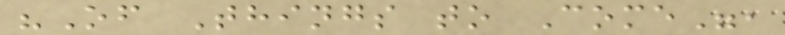"Of Things to Come",
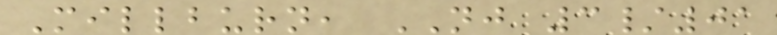Millburn, NJ 3/01
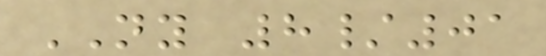NY 8/01
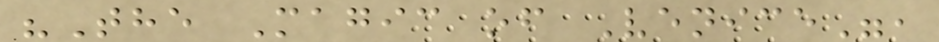"The Magic of Venice",
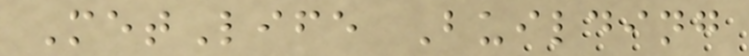MetLife Building
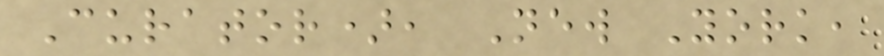Curator), New York,
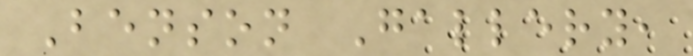Benson Gallery,
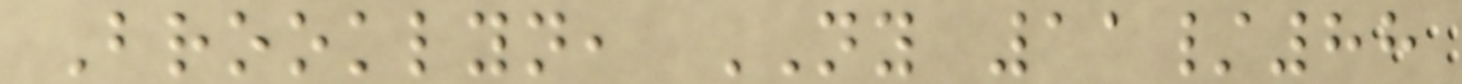Brooklyn, NY 11/88
